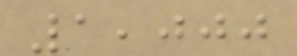1,000
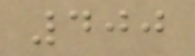400
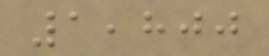1,800
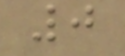0
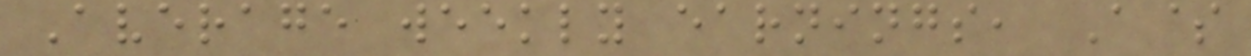Average weekly earnings, A$
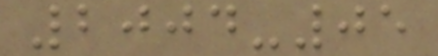2004-05
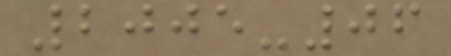2005-06
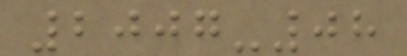2007-08
